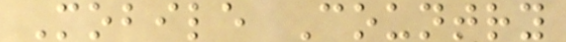Mobile Country
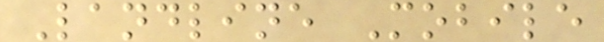Landline Mobile
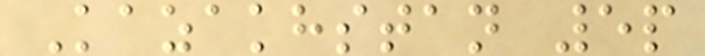Kazakhstan 5p
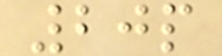20p
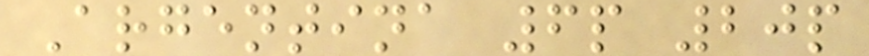Argentina 6p 20p
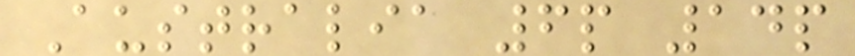Australia 6p 14p
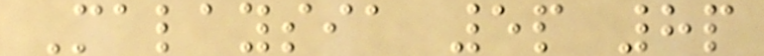Malaysia 5p 8p
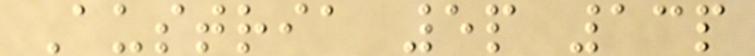Austria 5p 13p
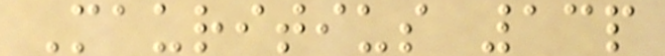Mauritius 13p
